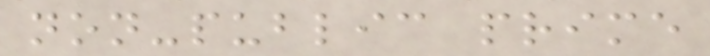non-public prime
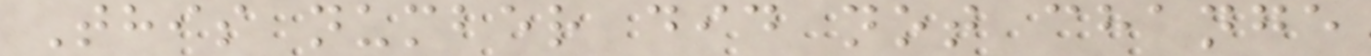This number did not change
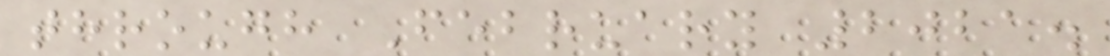through February 2021.
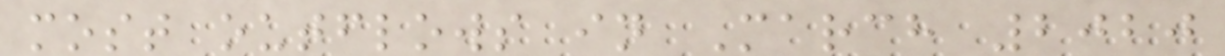most outflows in March 2020
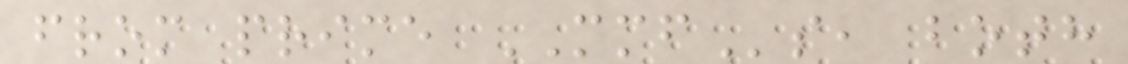from prime MMFs, both
